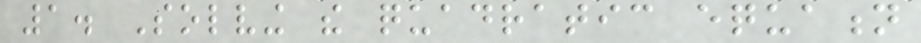1. Solving the quadratic equation
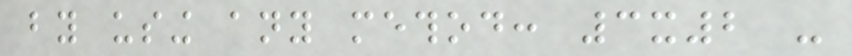by using any method: 3x2 -
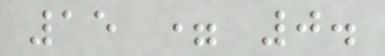15 = 0.
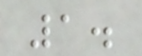1.
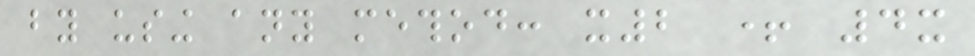by using any method: x2 + 4x
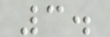3.
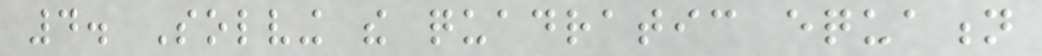4. Solving the quadratic equation
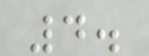4.
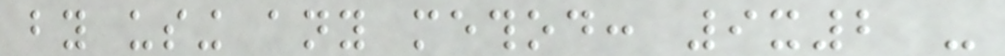by using any method: 9x2 -
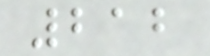212
